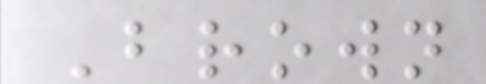Brown
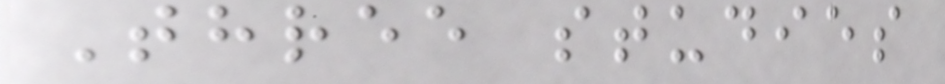Three studies
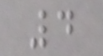4
